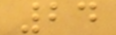24
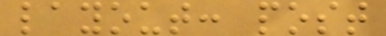layout: post
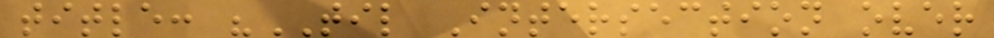title: "TIL Intersection over
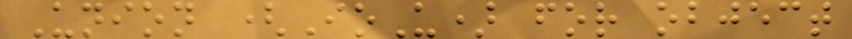Union (IoU) for object
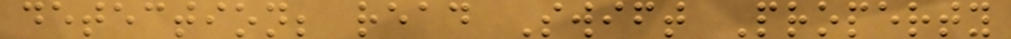detection; read Swift Property
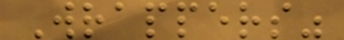Wrappers"
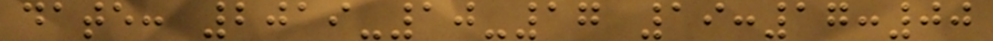date: 2019-10-17 19:17:00
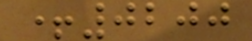+0200
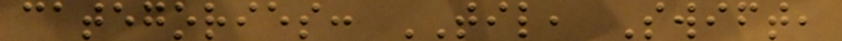categories: TIL, Swift,
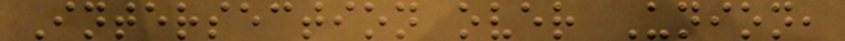Intersection over Union,
